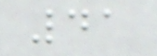41
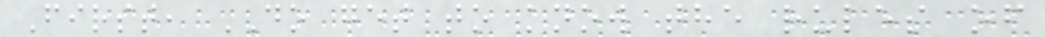First, DO get to know the rules of
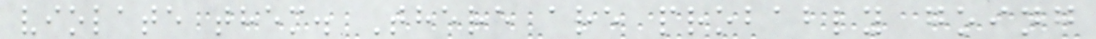violate them. There are probably going
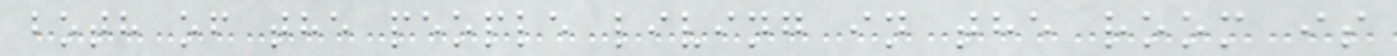both of the people living in the room is
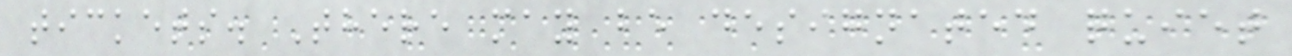tickets. There may be designated quiet
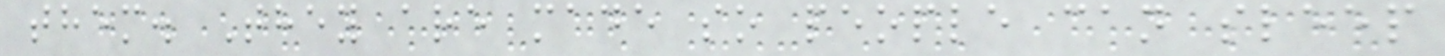them. They are made so people can sleep
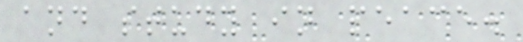and study in peace.
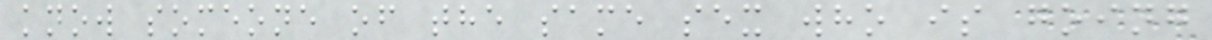know someone of the same sex who is going
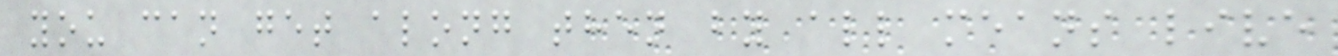you can get along then by all means live
